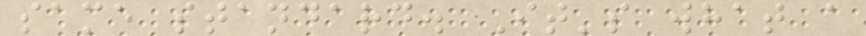same standard. It's what a
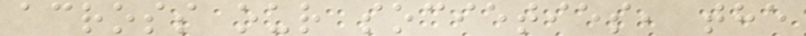across our societies, the
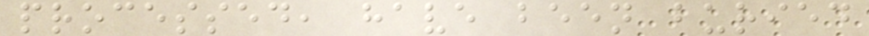processed, have been buried
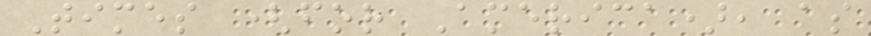Times (for America), as
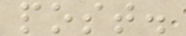post.
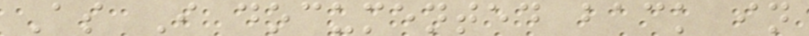As I documented back in
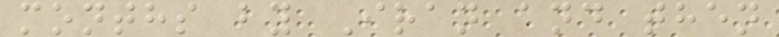months by Iran and then
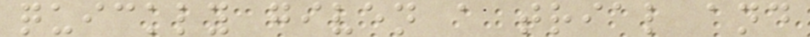quickly given a trial and
